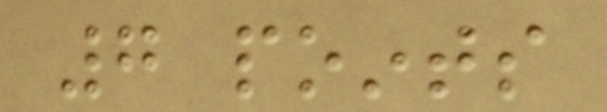7 points
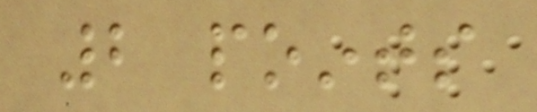2 points
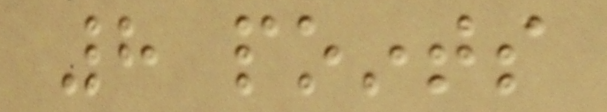8 points
